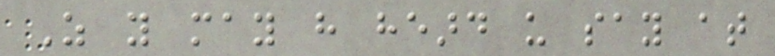As you may have heard us say at
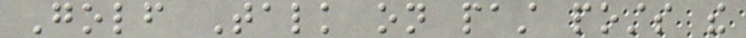Golf Talk on past posts the
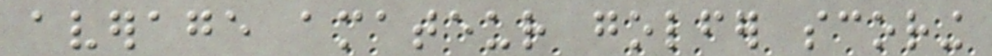average amateur golfer scoring
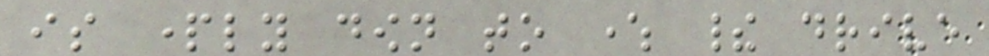is partly down to where their drive
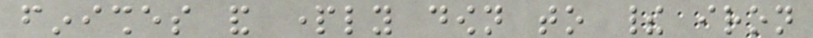finishes and partly down to their iron
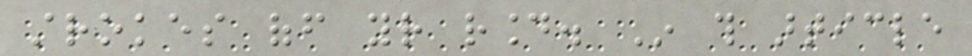strokes off your round. In this article
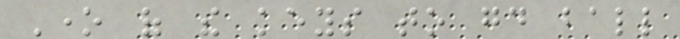One of the keys to good ball
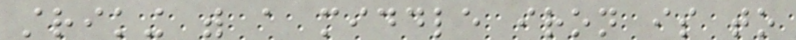striking with a middle iron is to
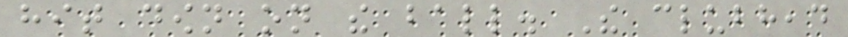hit down on the ball. The clubhead
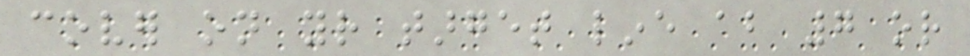cover on your target line about 7 or
